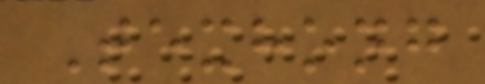Texhong
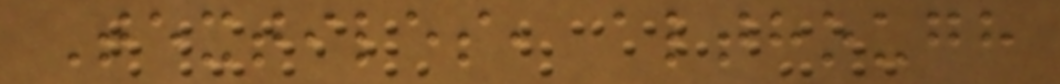Textiles, although
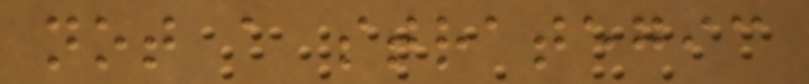not a strategic
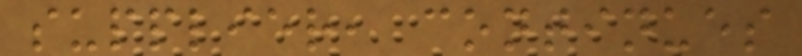supplier, continues
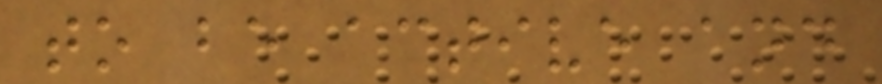to be active and
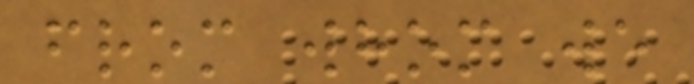from whom we
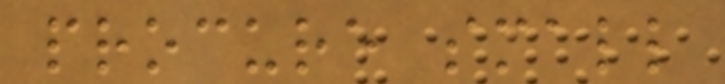procure small
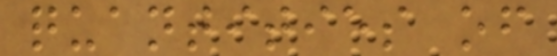quantities of
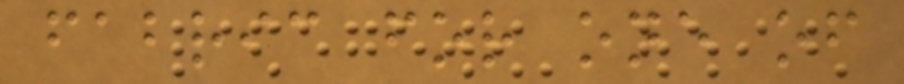fabric for one of
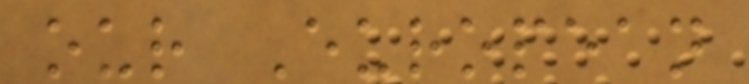our European
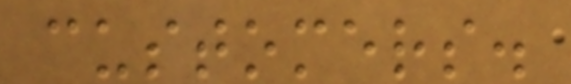customers.
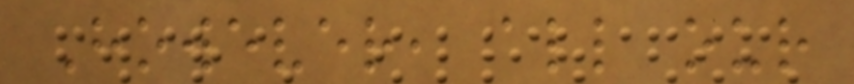However, all our
